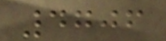4706
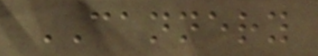CANNERY
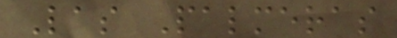Las Palmeras
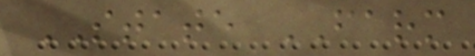STATE FARM
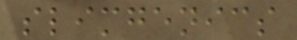slimgenics
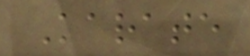Karate
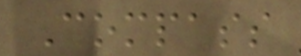Compass
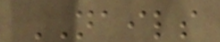NAILS
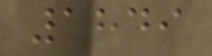1849
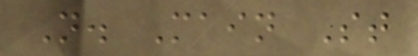N. Main St
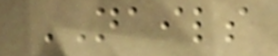NAILS
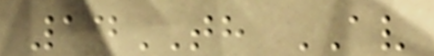14TH AV
